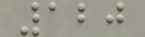120
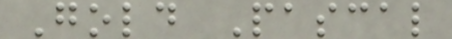Gold Pascal
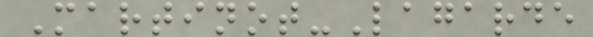Martinot-Lagarde
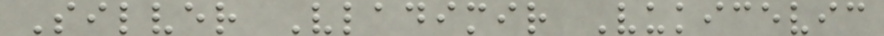Silver Vladimir Vukicevic
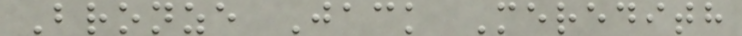Bronze Jack Meredith
